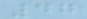47
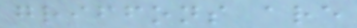griffons are
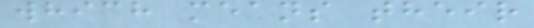which means their
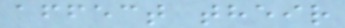affect their
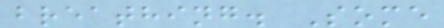breathing. Some
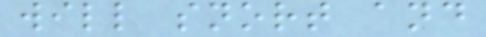will snort and
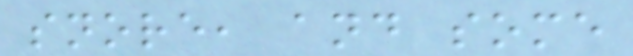snore, and some
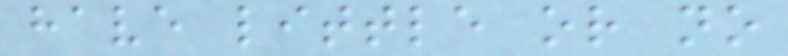have little or no
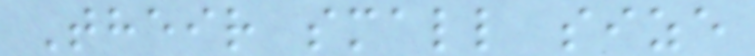Their small size
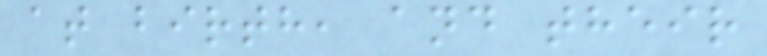at birth, and their
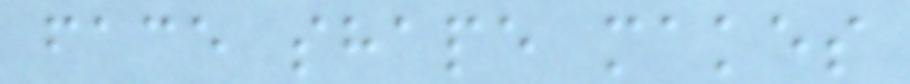face shape makes
